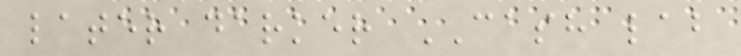later darker CASH lab
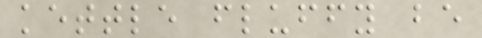kettle fluffy be
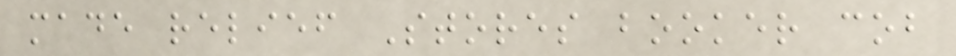made relief Stores booker cob
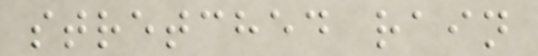stretched rain
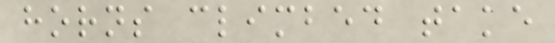horns climbed take
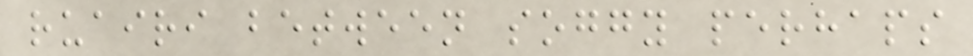ruairi between soggy perhaps
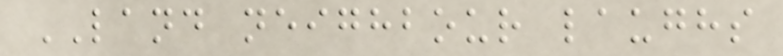LAND neighbour laughs
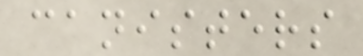canisters
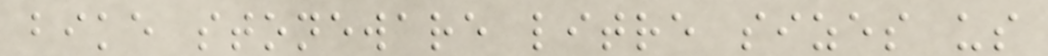bike stoneware litre sizes us
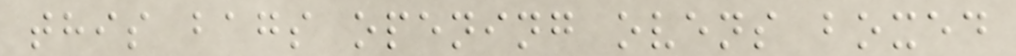this bags opening ovens boxed
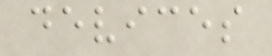devices
